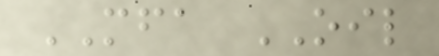MFA OIL
